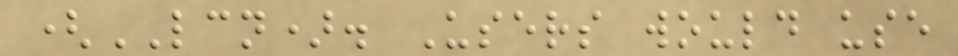(LCN). Users would use
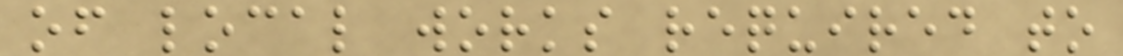of local works required to
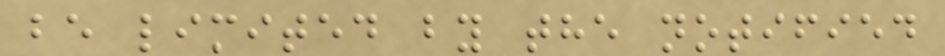be limited by the notified
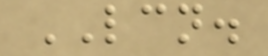LCN.
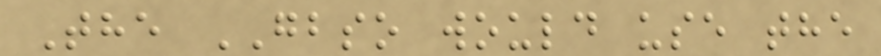The GBSO would use the
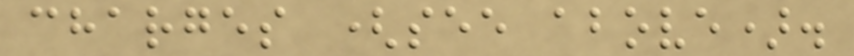charges (see above).
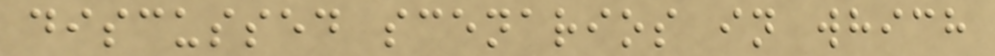discussed scenarios in which
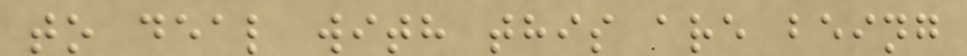to deal with this are being
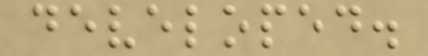developed.
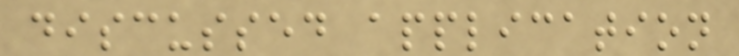discussed application
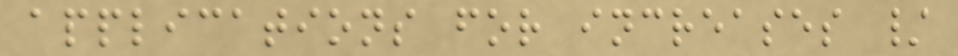applications for increases /
